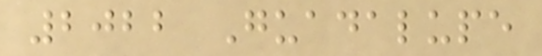2022 Guadalupe
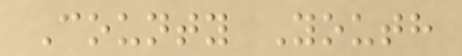County Youth
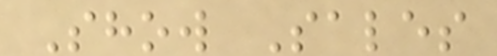Show Sales
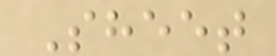Sheet
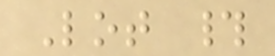Lot #
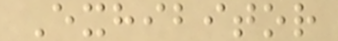Exhibitor
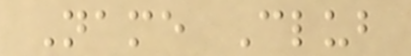Name Club
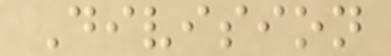Division
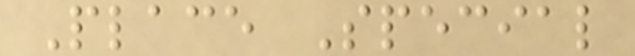Place Special
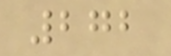272
